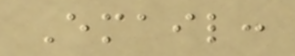Email:
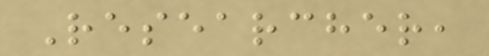Researcher,
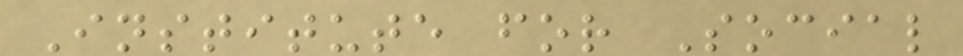Institute for Social
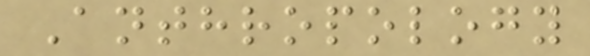Anthropology
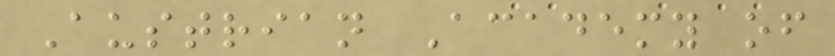Austrian Academy of
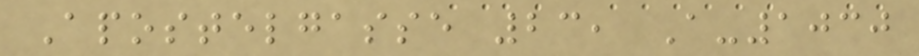Apostelgasse 23, A-1030
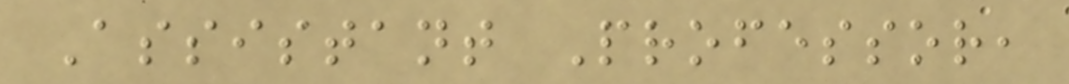Assistant Professor,
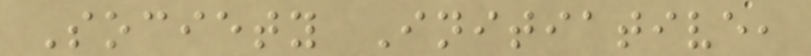Society Initiative,
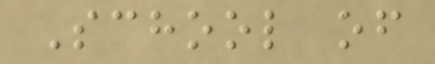School of
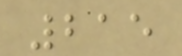215
